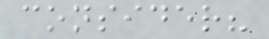consider?
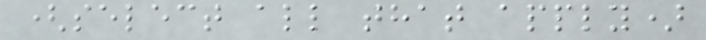(select all that apply)
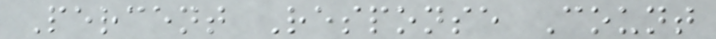Percent Response Count
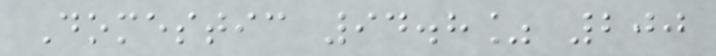Domestic 94.8% 200
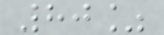80%
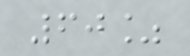60%
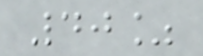40%
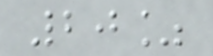20%
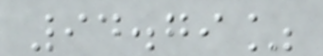94.79%
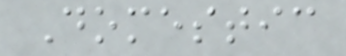Domestic
